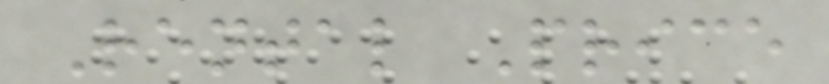Rental Price
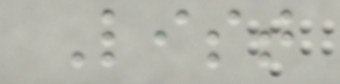List
